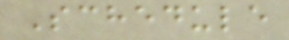Schedule
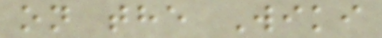on the Wiki
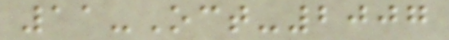11-Oct-2007
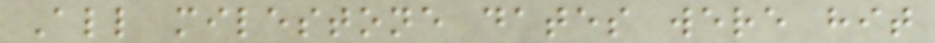All milestone dates were hit
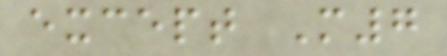except M7
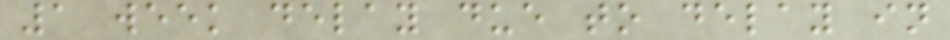1 week delay due to delay in
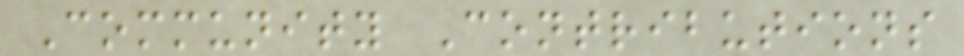Community Contributions
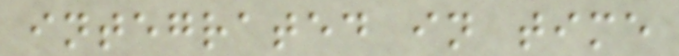integrated in time
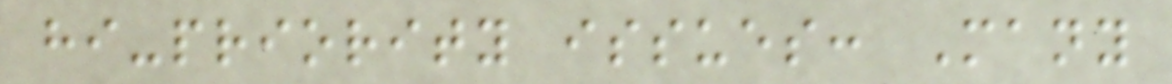hi-priority issues: Many
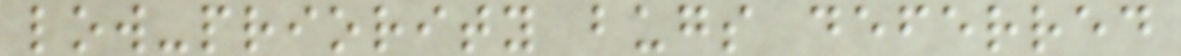low-priority bugs deferred
